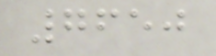7650
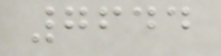7644
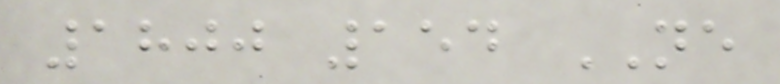1800 154 NE
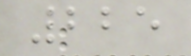225
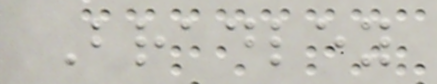Bradley
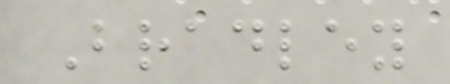Bradley
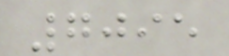7095
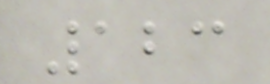123
